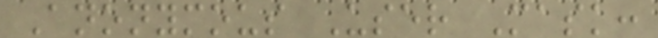Anonymous User Mask:
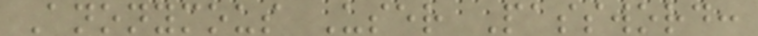Anonymous User Password:
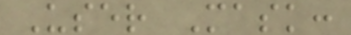User Mask:
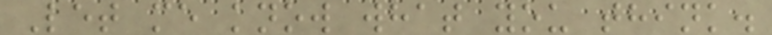Let me know what you think.
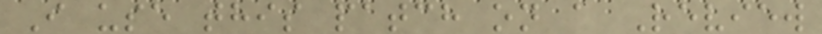I use this patch on a Review
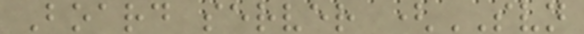Board server (SVN
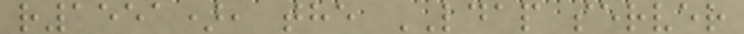r1551), the LDAP server
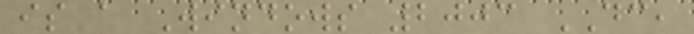is a Windows 2003 DC,
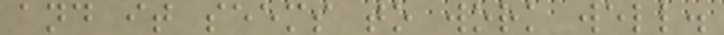and it seems to work well.
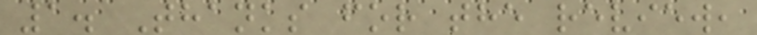1. Thanks for the review,
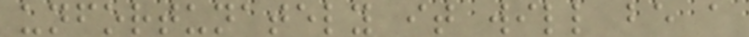unfortunately it will be a
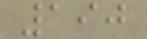190
